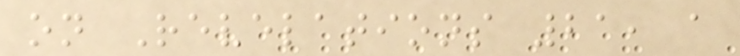on Revelations 21, a
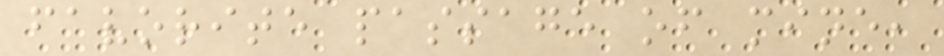favorite passage of mine,
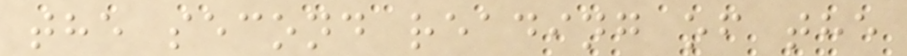the second reading of the
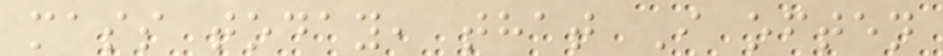mass today, that I often
